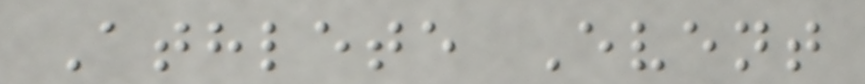Athlete Event
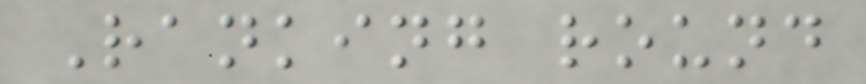Ranking round
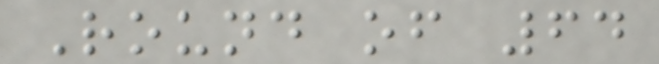Round of 64
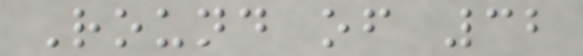Round of 32
